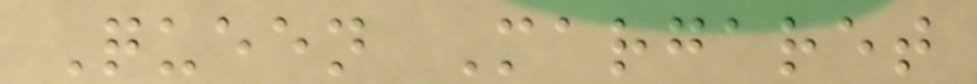Queen Margaret
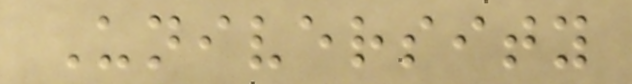University
